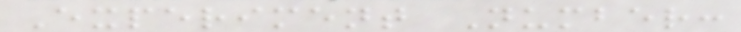Experiment Number:
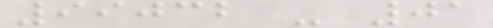99032 - 01
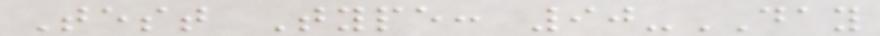Test Type: 90-DAY
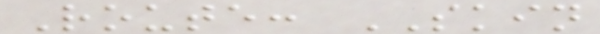Route: SKIN
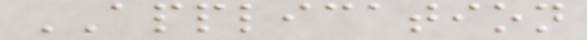APPLICATION
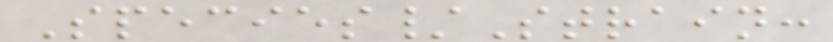Species/Strain:
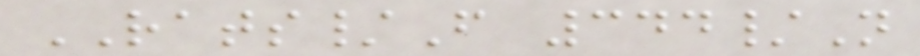RATS/F 344/N
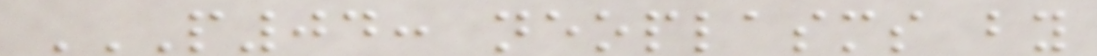P04: NEOPLASMS BY
